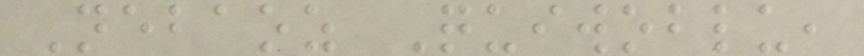Nebaoz Quiwoblu,
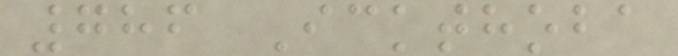786 Ickthoba
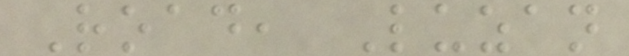Road, Luzan
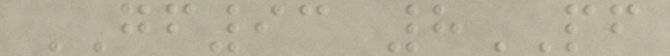GF93 8PF
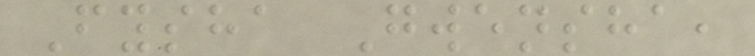Fysha Gwensha,
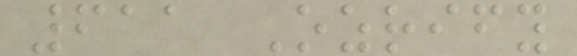611 Ozrify
